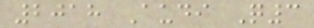2018 Audi Q3
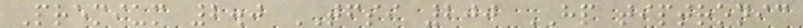Premium 2.0 TFSI 200 HP tiptronic
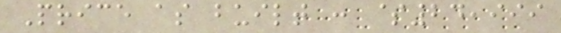Price as built : $24,999
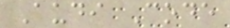Audi Code
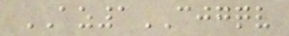AZ1CJGQV
